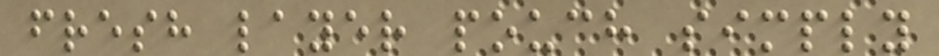fresh layer pouch simply
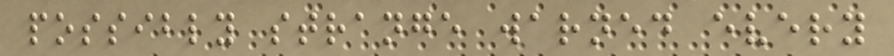possibly strange warned every
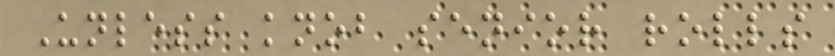Unless knob senior rolls
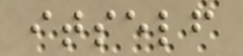itself
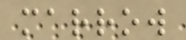marrow
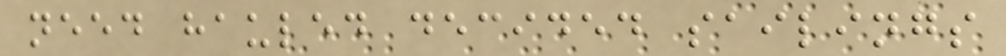need hauled decided sailings
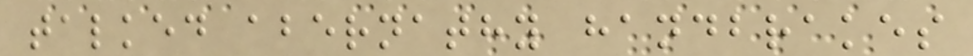talked abernathy handbrakes
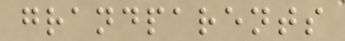grandparents
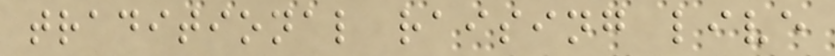traditional raising live
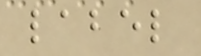label
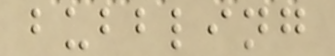bubbling
